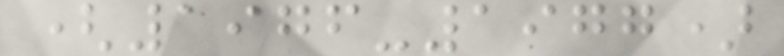(1976-1977)
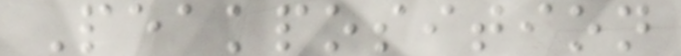Peakposition
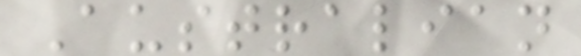Australian
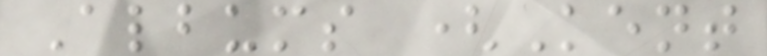Albums (Kent
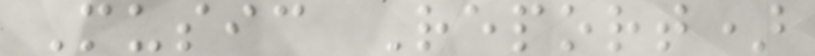Music Report)
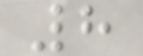8
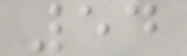54
